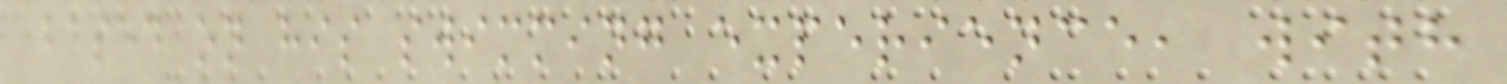based on his swimming experience, with
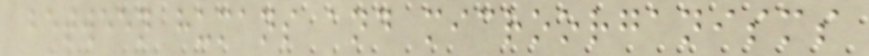between humans and microorganisms
